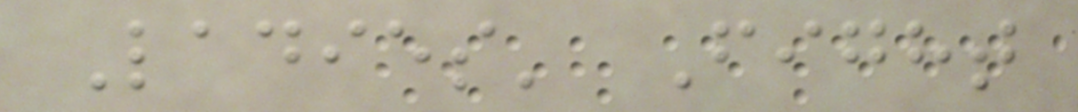Ladies' Fight
